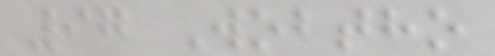97 Wobtho
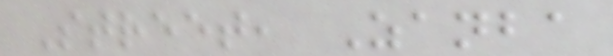Street, Zanba
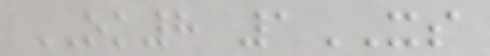OK8 1XS
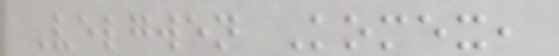Velgwen Komex,
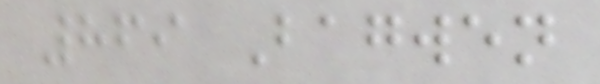869 Bagwen
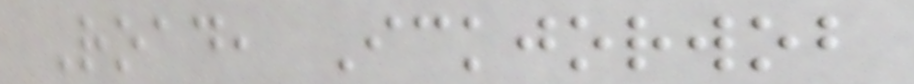Road, Ickjorwob
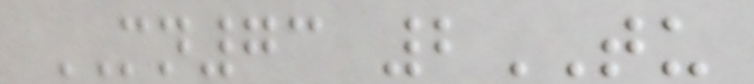MN73 2TU
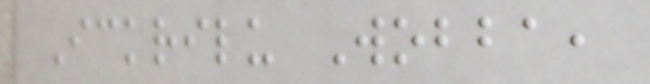Ickrilu Wobba,
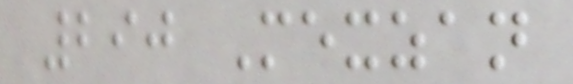290 Mexzan
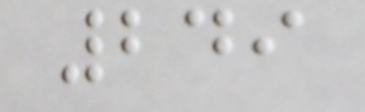249
